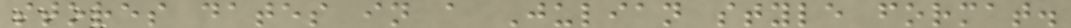stores dates in a Julian style format.
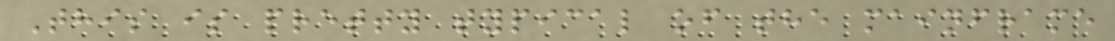This is pretty typical of the mainframe
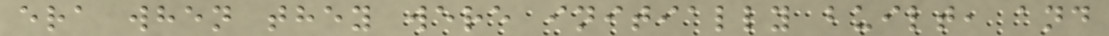era when they were initially built, and
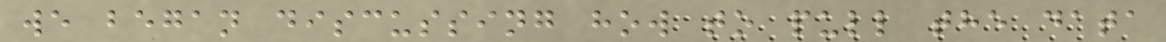we began discussing how to pull the data
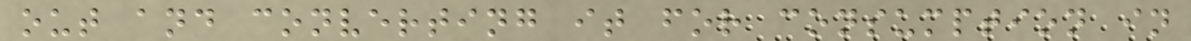out and converting it for consumption in
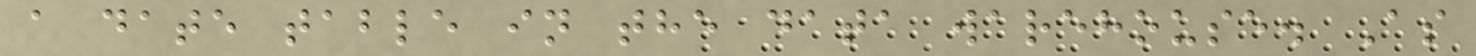a date table in the data warehouse. As
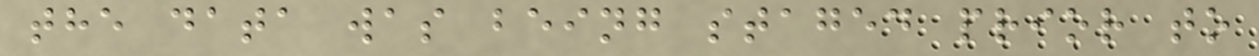the data was being staged prior to
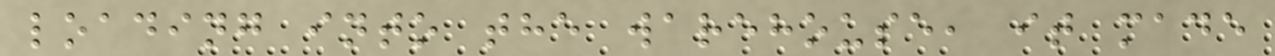loading into the warehouse, it made
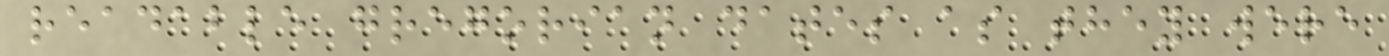readable gregorian dates as they were
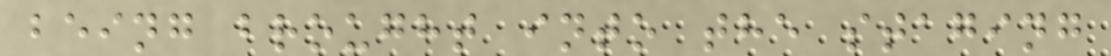being brought into the staging
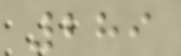289
